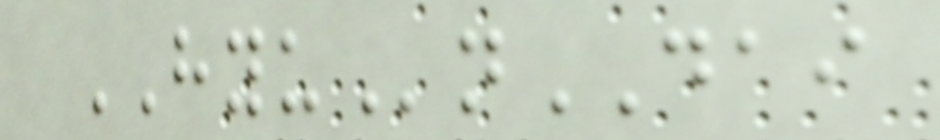HYUnDAI
